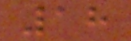18
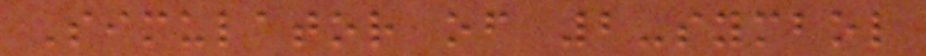Simulator of 2-symbol
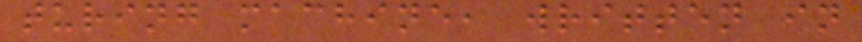turing machine, written in
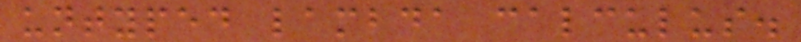untyped lambda calculus.
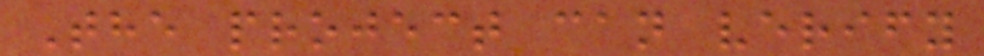The project can verify
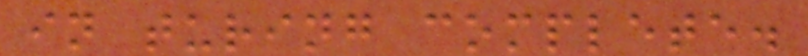in turing complete.
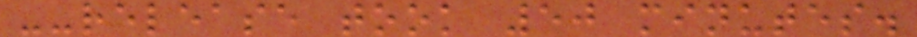--release took 50 minutes.
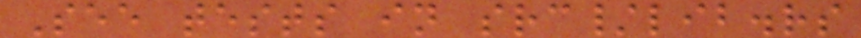See tests in src/lib.rs
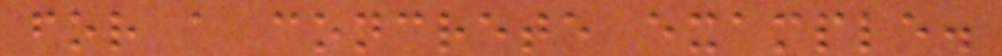for a concrete example.
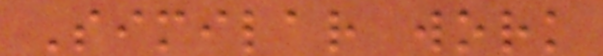Similar work
